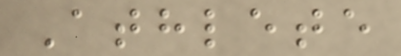Athlete
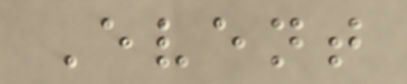Event
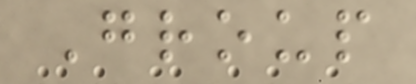Group
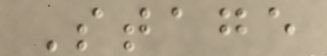Stage
